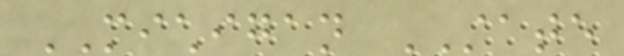MICHIGAN STATE
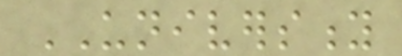UNIVERSITY
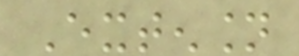Extension
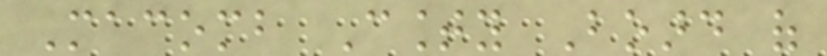Macomb County Board of
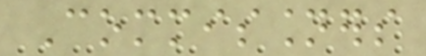Commissioners
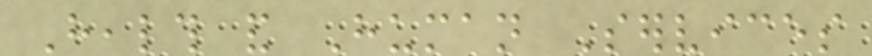Health and Human Services
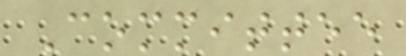Committee
